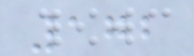172
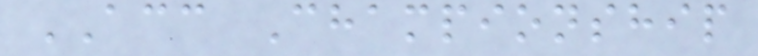ACC Championship
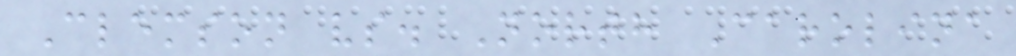Clemson vs. North Carolina
